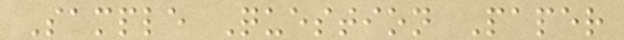Sample Question Paper
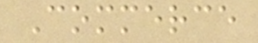Commerce
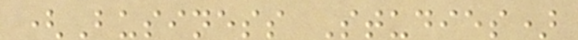(Business Studies)
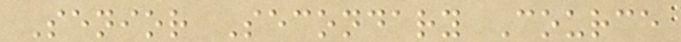Senior Secondary Cource
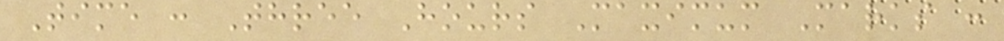Time : Three Hours Maximum Marks :
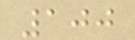100
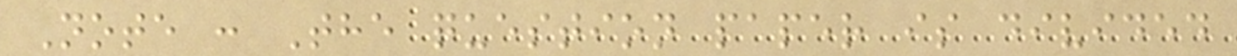Note : The question paper is divided
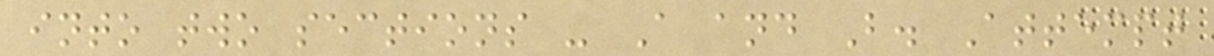into two sections - A and B. Attempt
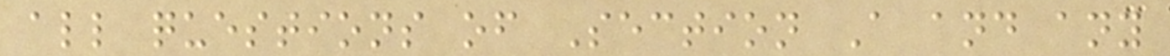all questions of Section A and any
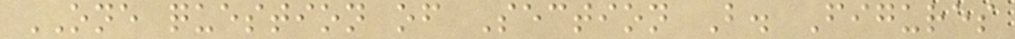ONE question of Section B. Figures
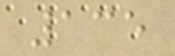135
